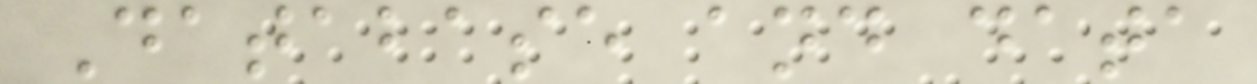Database and data
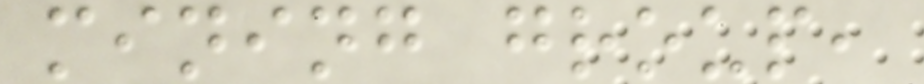mining group,
